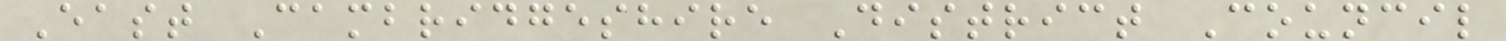East Cambridgeshire District Council
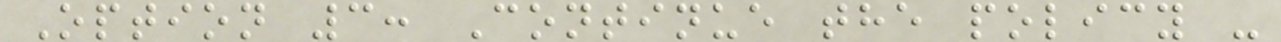Option 3: Continue the policy -
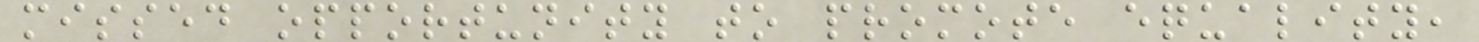missed opportunity to promote equality,
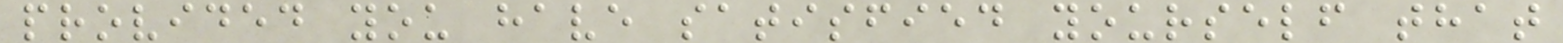provided you have satisfied yourself that
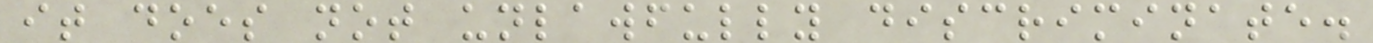it does not unlawfully discriminate.
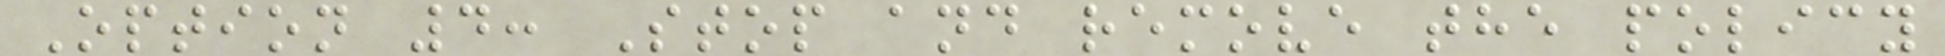Option 4: Stop and remove the policy
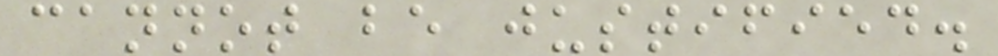cannot be justified.
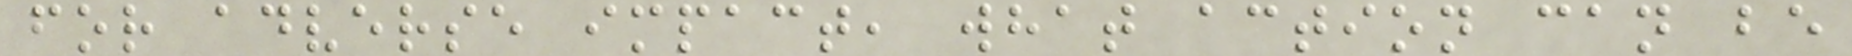for adverse impact, what action can be
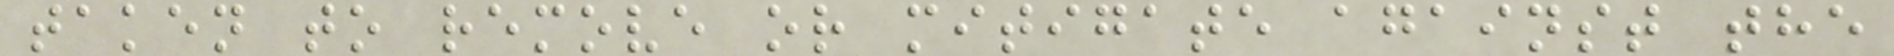taken to remove or mitigate against the
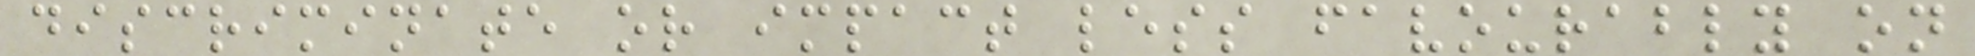discriminate or impact less favourably on
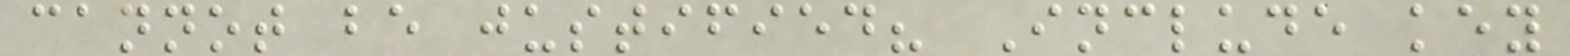cannot be justified? Include key
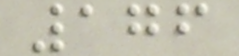176
